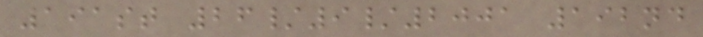191st 26/9/2001 192nd
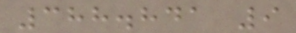388.841 9
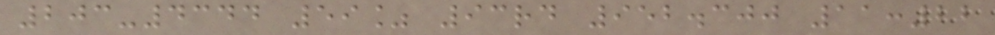203-4344 59% 93rd 952.300 11:22
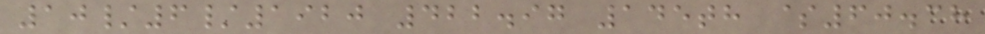10/6/1920 422.97 145th $60.38
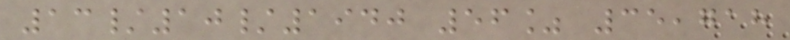13/10/1940 56% 35,718
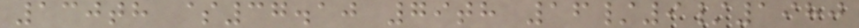130th $37.10 79th 16/9/1980
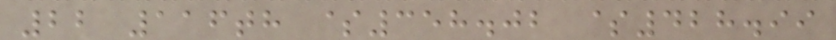22 116th $358.02 $428.99
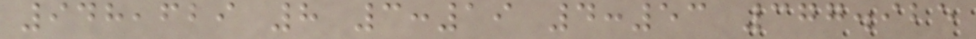948,629 8 3:19 4:53 377.925
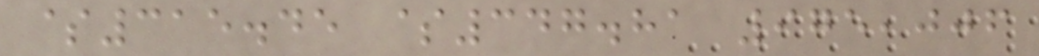$315.45 $347.81 975,006
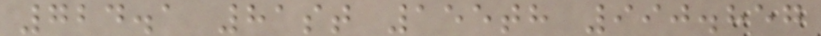724.1 81st 155th 990.857
